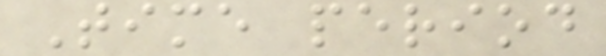Time period
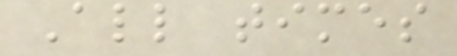All times
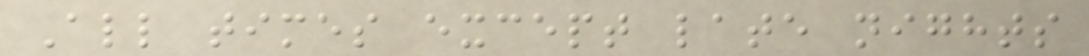All times except late nights
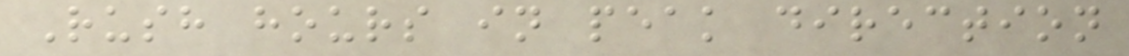Rush hours in peak direction
